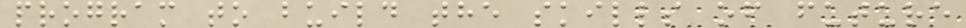program to build the skills of future
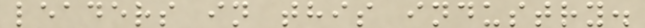leaders in this industry.
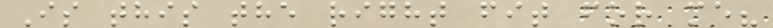Is this the right fit for me?
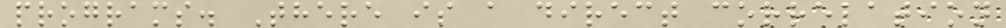programs. There is a direct correlation
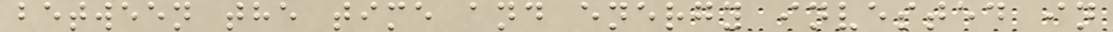between the time and energy invested in
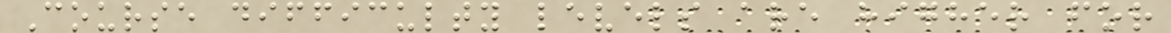Course difficulty levels are higher for
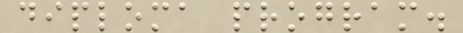diploma program.
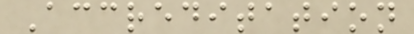Accreditation
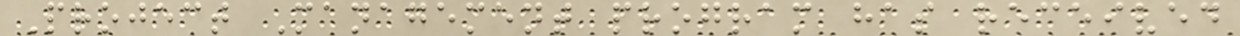Project Management program has received
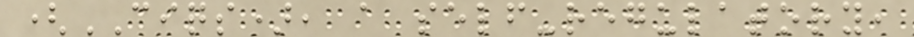(CIQS), a self-regulatory,
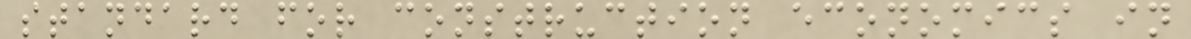standard for construction economics in
